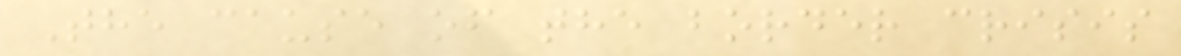The cause of the border crisis
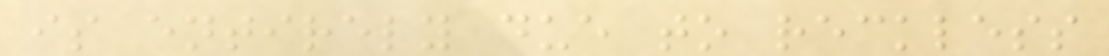is entirely due to reckless
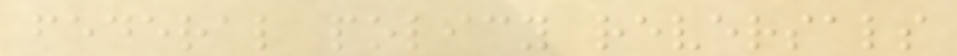federal policy reversals
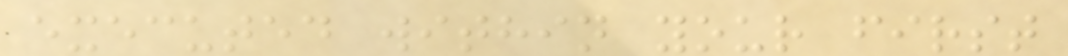executed within your first
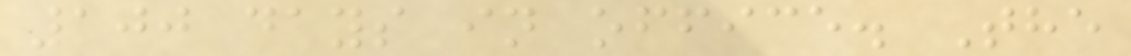100 days in office. The
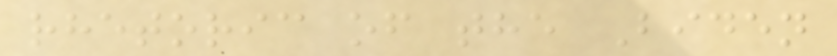rhetoric of the Biden
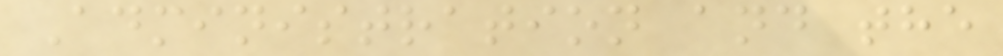Administration and the
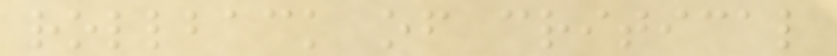rollback of critical
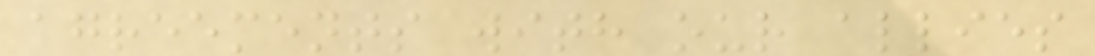agreements with our allies
